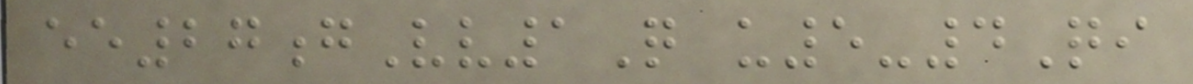ee27gVv1Q u5-4Qi
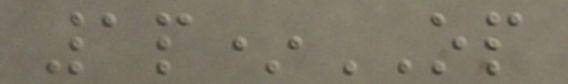1p*OP
